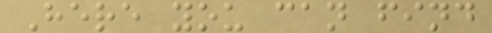Here you can find
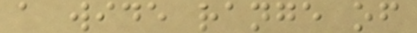a wide range of
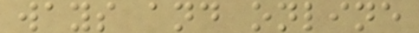ways and online
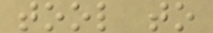tool to
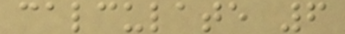calculate 6
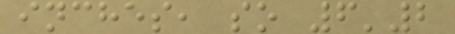inches, so 6'2
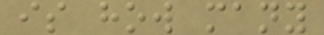is how many
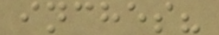inches?
